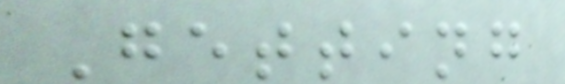Getting
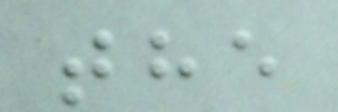the
